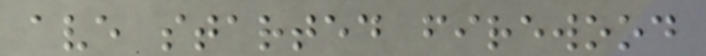ave started firewood
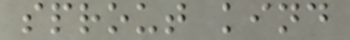sprout kind
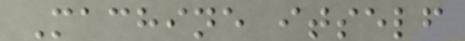Machine itself
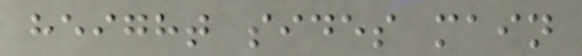height sides main
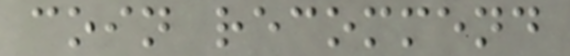coin recommend
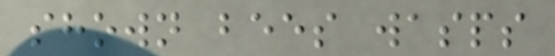shown bees wasps
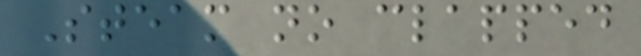Steam no clapped
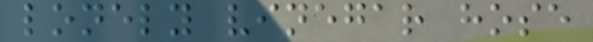lonely vinegar hose
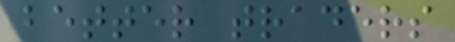better traders
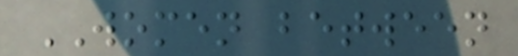WOMEN between
